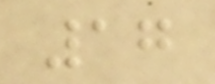17
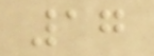17
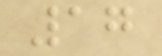17
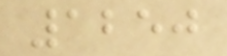1250
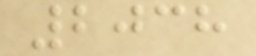2038
